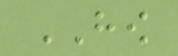HOW
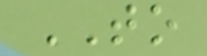TO
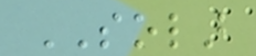SOLAR
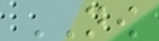NOW
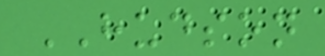HUDSON
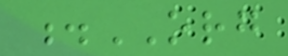.ORG
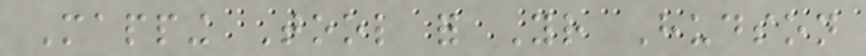Mapping Tool for Your Hudson
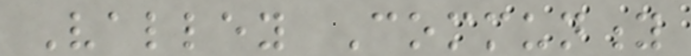Valley Community
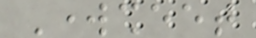Worksheet
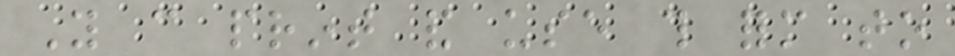You can print and use this form to
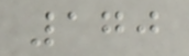170
